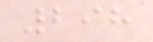298
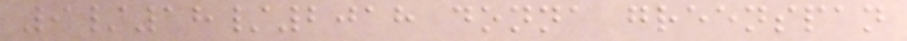9/18/2018 donna greenspan
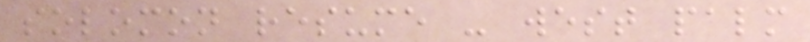solomon resume - west palm
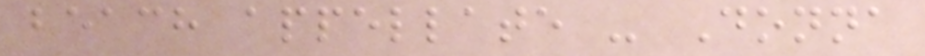beach appellate - Donna
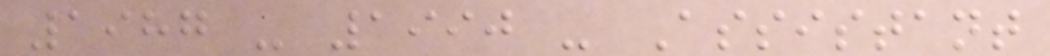1987 - 1990 - Assistant
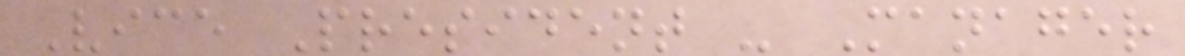Vice President - Manager
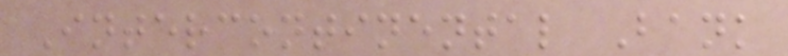Intercontinental Bank
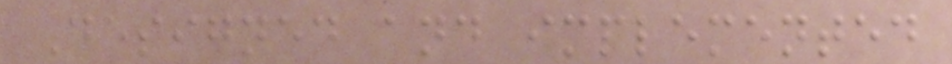Designed and implemented
